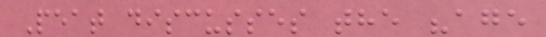Peat discusses the "age
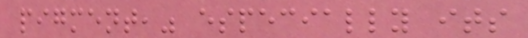pigment," especially its
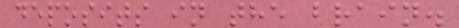deposits in the brain.
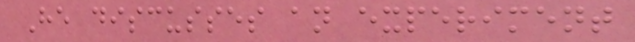He discusses an experiment
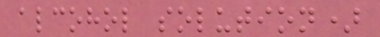alcohol solution)
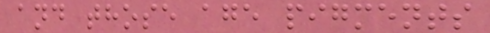and those age pigments
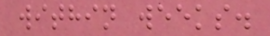within weeks.
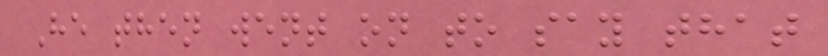He then went on to say that
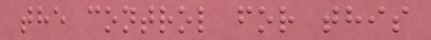the control for this
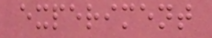experiment
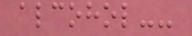alcohol--
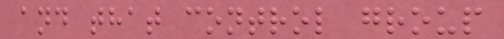and that control group
